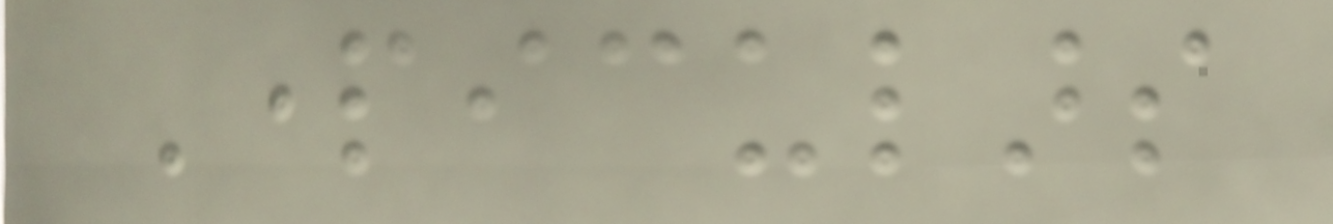Particulars
